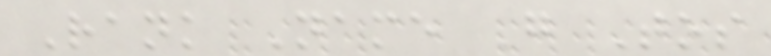Rank Name G Tos
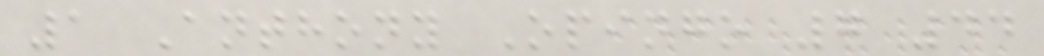1 Anthony Opingo 7 44
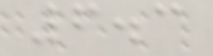6.3
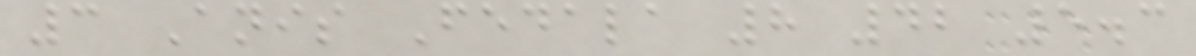3 Anis Fedala 8 42 5.3
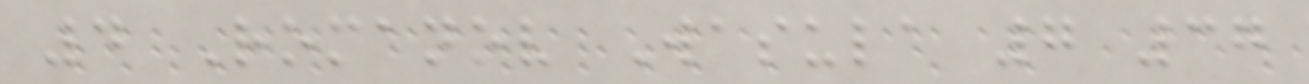4 Romanov Wasula 7 37
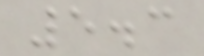5.3
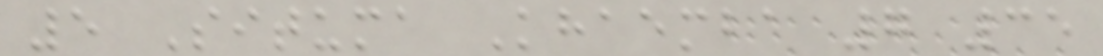5 Situma Khaemba 7 35
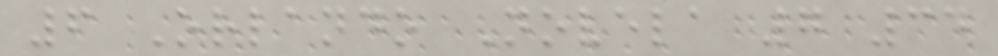6 Orlando Novela 7 34
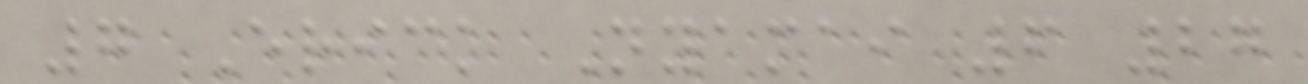7 Erick Nyamai 6 27
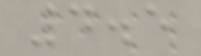4.5
